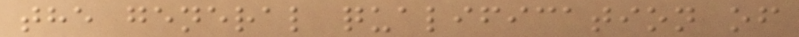the general qualification of
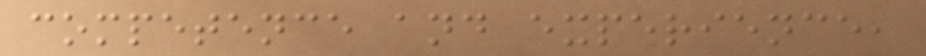competence and experience,
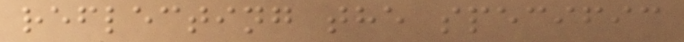reflecting the specific
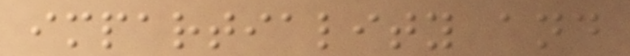impartiality and
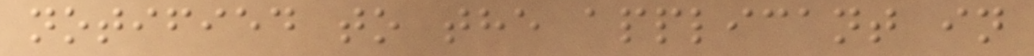notified to the applicant in
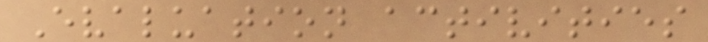Evaluation activities
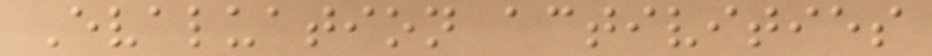Evaluation activities
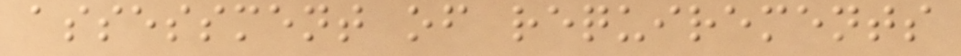assessment of requirements
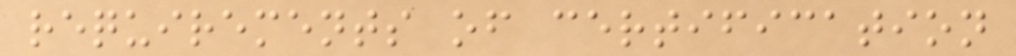requirements of certification
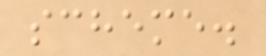scheme.
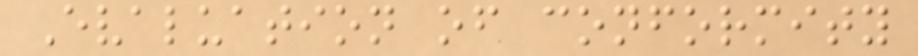Evaluation of conformity
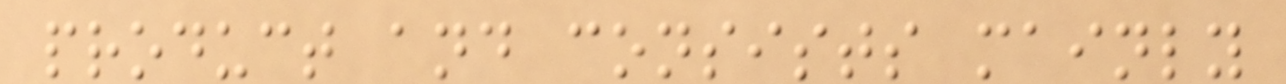product and consists mainly
